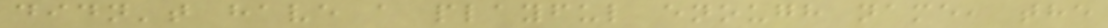didn't have a playful enough name, the
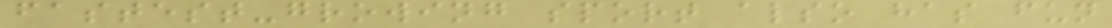fastest-growing sport also has fun
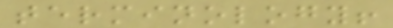terminology!
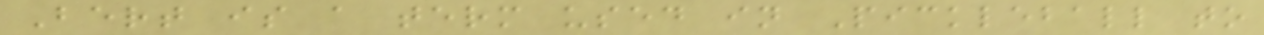Bert is a term used in Pickleball to
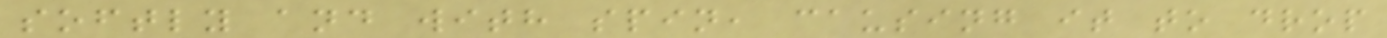softly and with spin, causing it to drop
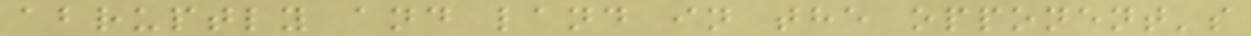abruptly and land in the opponent's
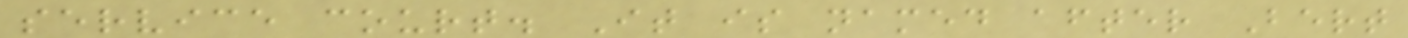service court. It is named after Bert
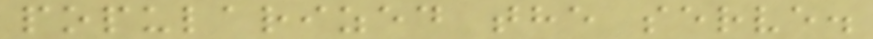popularized the serve.
